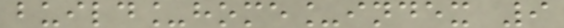build_home_index 9
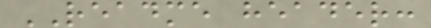README header:
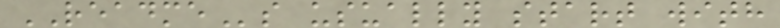READMEs usually start with
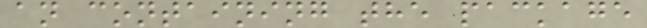an containing the package
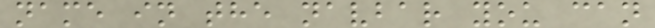name in the navbar you can
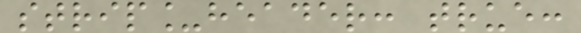strip_header: true:
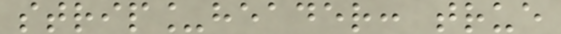strip_header: true
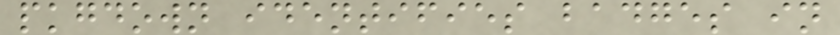pkgdown identifies badges in
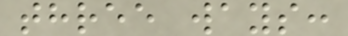three ways:
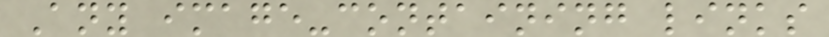Any image-containing links
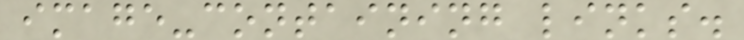image-containing links.
